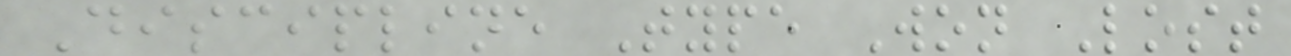Discipline Type Won Lost
